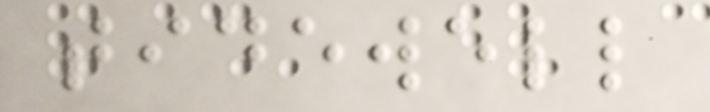tidewell
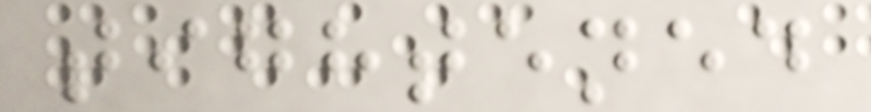tightened
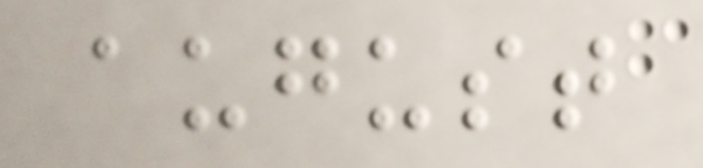august
